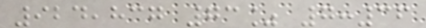924,837 73% 7:36
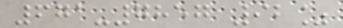671-7857 92%
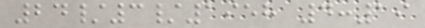24/3/1958 4:19
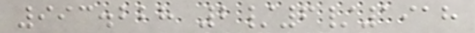993.228 2/6/1918
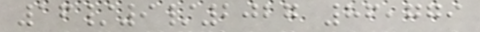16/9/2027 86,779
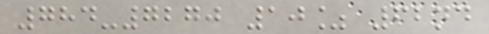784-7270 10% 62nd
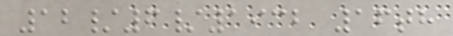12/6/1932 16th
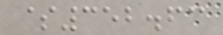$352.63
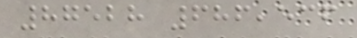87528 686,536
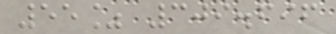55% 309.696
